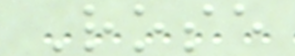Rose
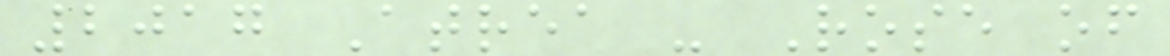2017 Atrea - Rose of
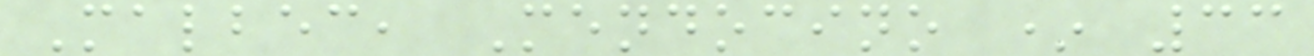Malbec, Mendocino * 33
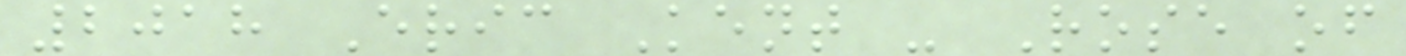2018 Eric Kent - Rose of
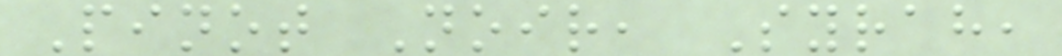Pinot Noir, Syrah,
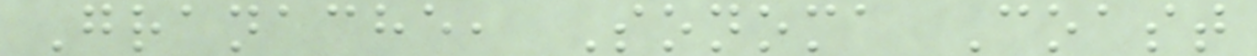Granache, Sonoma Coast
